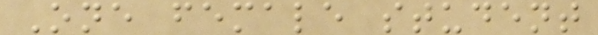One female student
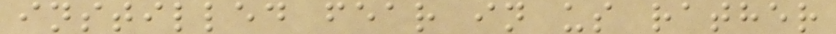instilled fear in us rather
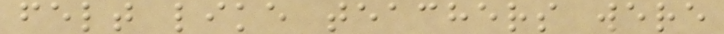felt like teachers were
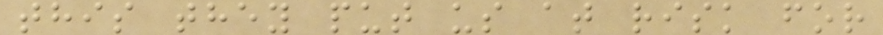this they put us at risk for
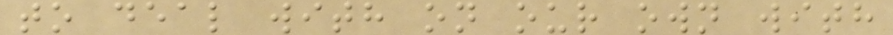to deal with on our own with
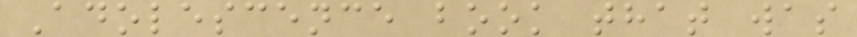Adolescence book that was
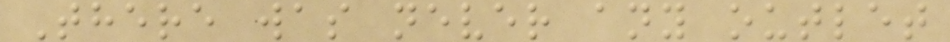There was never any outlet
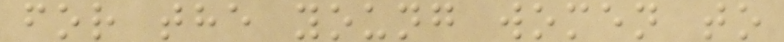for the young women to
